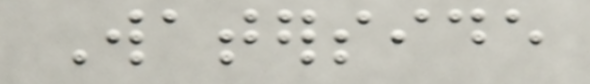Waterside
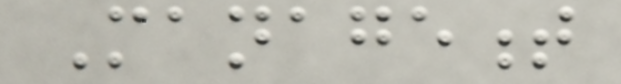Management
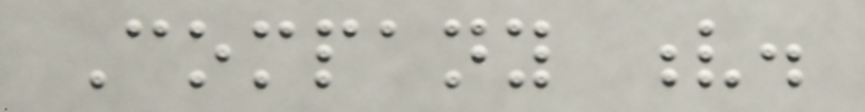Company v.
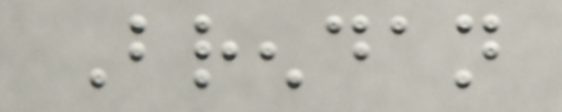Brendan
